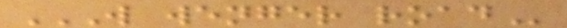W WENGER ROAD
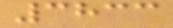3833
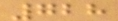728
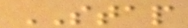STAP
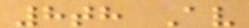8th Av
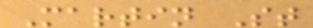Martin St
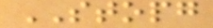STOPG
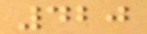420
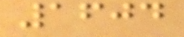1604
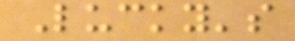Lucky's
